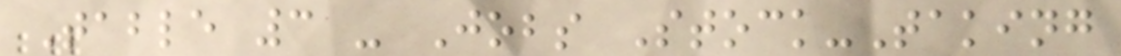Table 3 - Jobs Stock-Taking
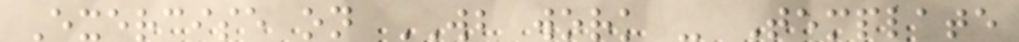Exercise on WB work - Template
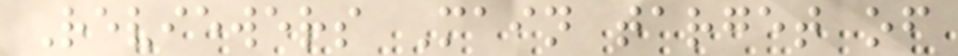Reviewers Main target of
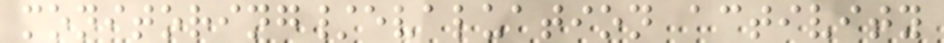monitoring/evaluation activity
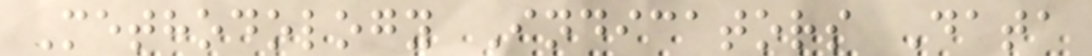Methodology Indicators Data
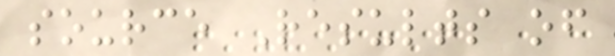source Results of
